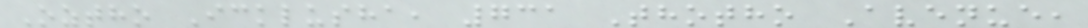Oztho Icklusha, 731 Thotho Avenue,
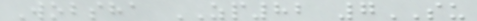Wobsha ZP82 7SU
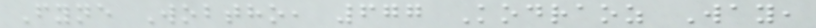Fyne Wobtho, 677 Kodraoz Way,
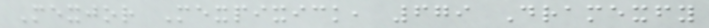Mexjor Mexpixick, 679 Dramexfy
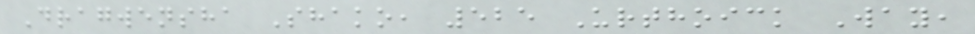Dragwensha Shako, 525 Urthoick Way,
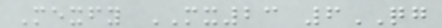Mexfy MX23 6QG
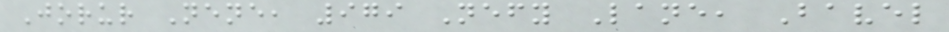Jorur Nene, 979 Nefy Lane, Bavel
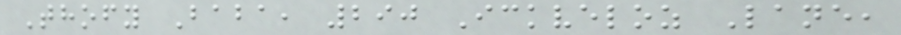Thofy Baba, 290 Ickveloz Lane,
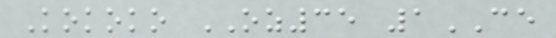Kokoko OZ35 1CE
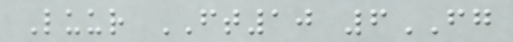Luur FT10 6FG
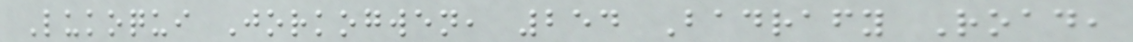Lukoqui Jorkogwen, 254 Badrafy Road,
